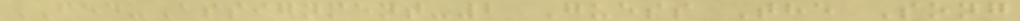FED-Assignment-2 Guess The Song
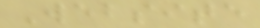Website
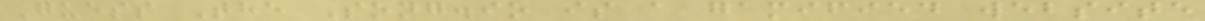Guess The Song.io is a gamified website
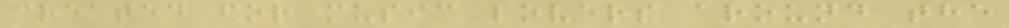created for music lovers around the
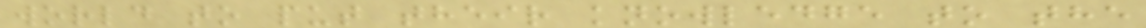world to put their knowledge to the
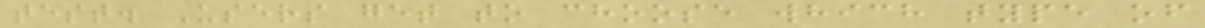test. Users get to choose which type of
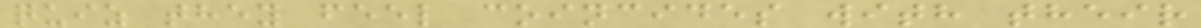quiz they feel coincides with their
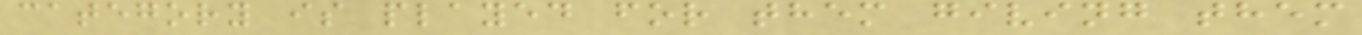category is played for them giving them
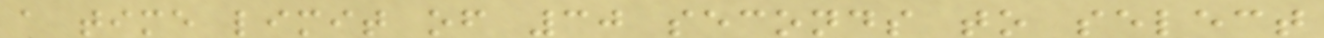a time limit of 30 seconds to select
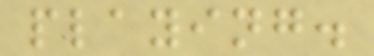playing.
